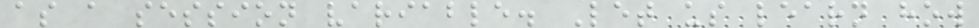as a session variable. Let us learn how
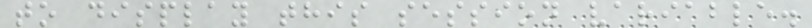to display this session variable.
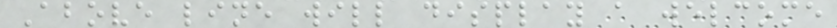Above line will display a welcome
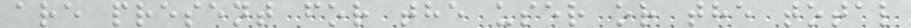are present for the user or the total
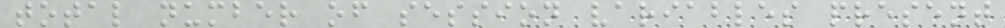total number of session variables present
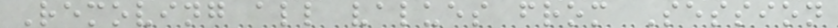Removing all values from Session
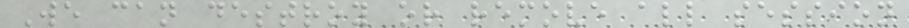We can destroy or remove all session
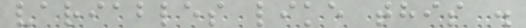variables like this .
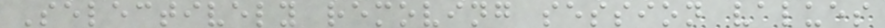Selectively removing session values
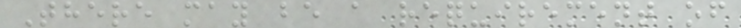There may be a requirement of
